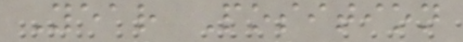Year Position
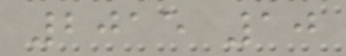2015 10
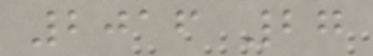2016 27
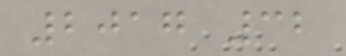2017 32
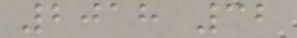2018 32
